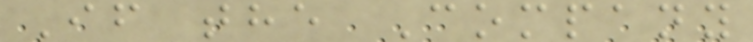If the Company
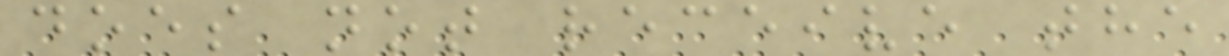does not receive the
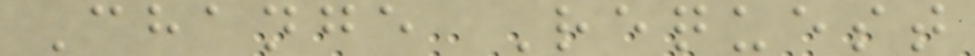Change Request
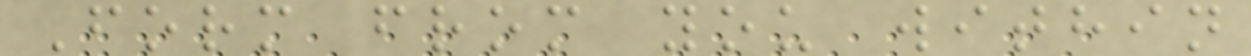Form from you within
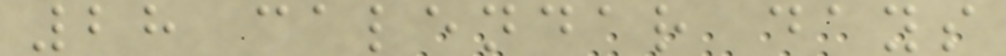28 calendar days
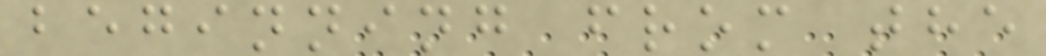beginning from the
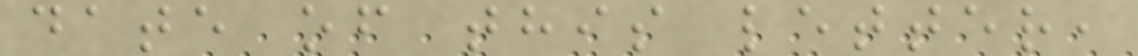date of this letter,
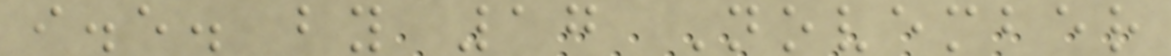i.e. by 17 November
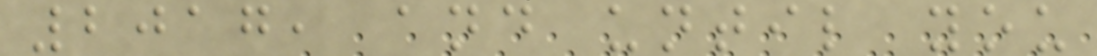2017, and until you
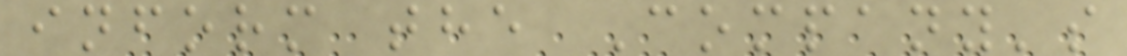inform the Company's
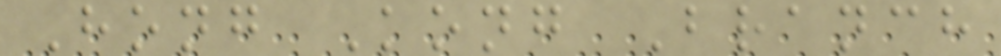Hong Kong Branch
